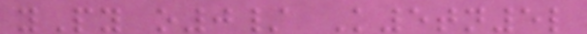yPy o0/ K5tn5l
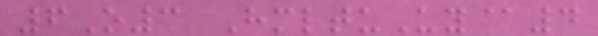6O3 HmltuUy@4
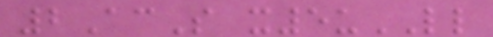2AcS x5uLL
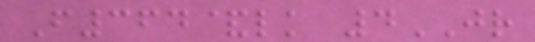F364&lk 4JR
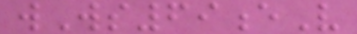wWs69eV
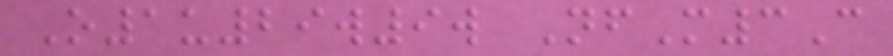O1u29w9w NfM3C
